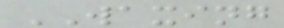WAXING
